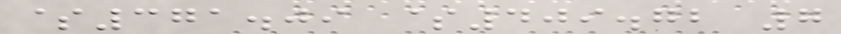$371.09 $409.72 7
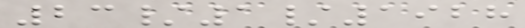23/1/1928
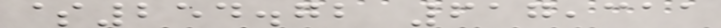$254.72 617,311
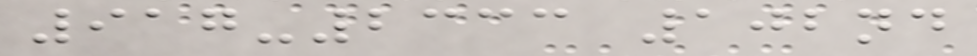917-2333 102nd
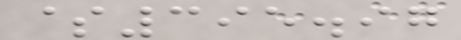$395.97
